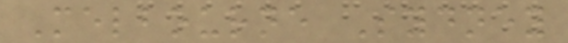Melbourne Sydney
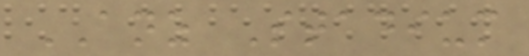ANZ Stadium
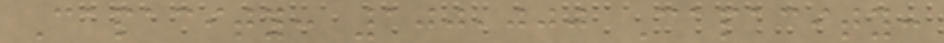Capacity: 100,000 Capacity:
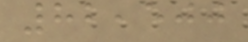82,500
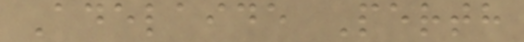Adelaide Perth
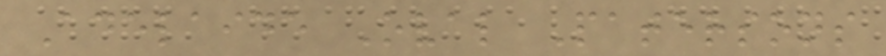Adelaide Oval Patersons
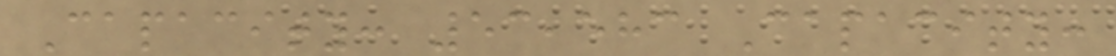Capacity: 53,583 Capacity:
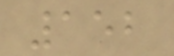152
